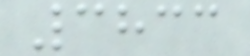3833
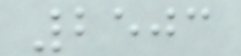2503
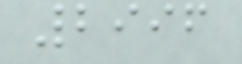2996
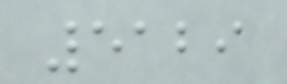5129
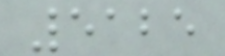5125
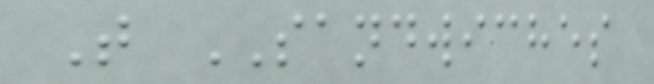T SANDWICHES
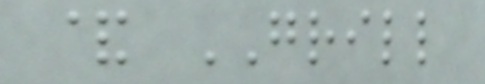& GRILL
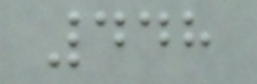448
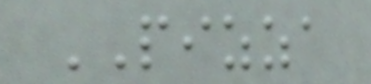PIZZA
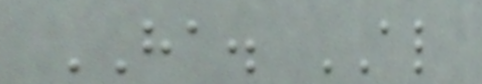HA. AL
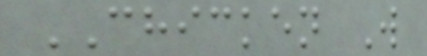CHICKEN W
